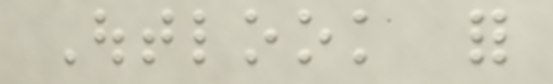Outlook for
